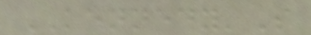KENNEDY'S
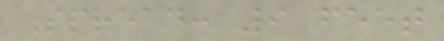Spread: 9 feet
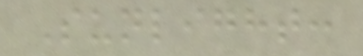Sunlight:
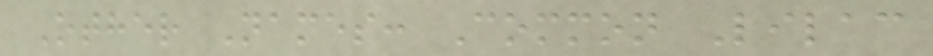Other Names: Common Lilac
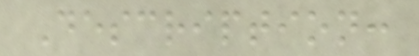Description:
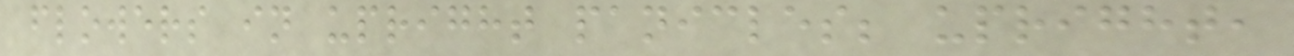flowers in upright panicles; upright,
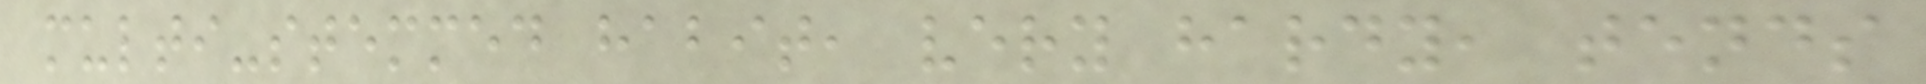multi-stemmed habit, very hardy, tends
